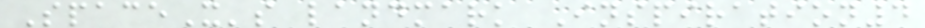SpaceX's landmark Inspiration4
